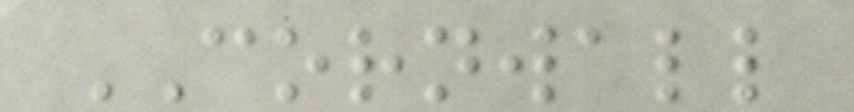CORNWALL
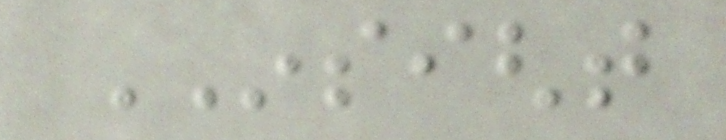INSIGHT
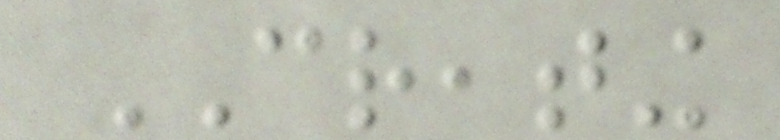CREATING
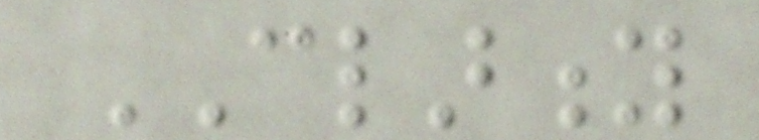CLARITY
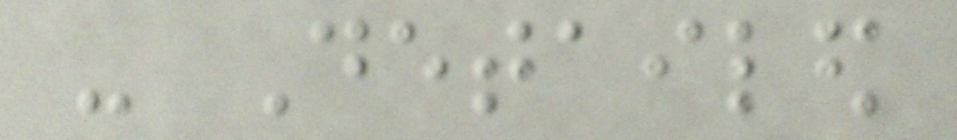- Detailed
